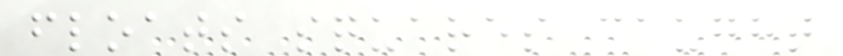floats squares caught
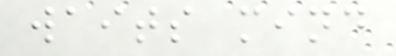waits mind
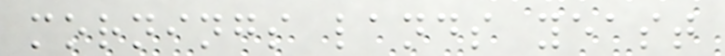mornings lands yeast
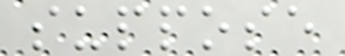suppose
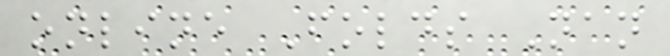online Folds Nan
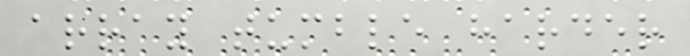array tumble harder
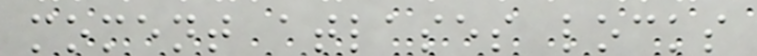moment atlases locks
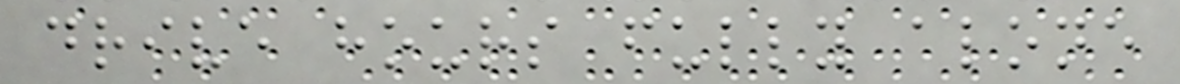drive hours fully alone
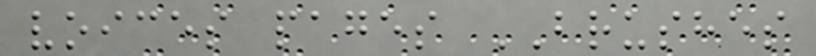voices pages BRUSHES
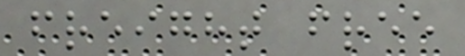freight free
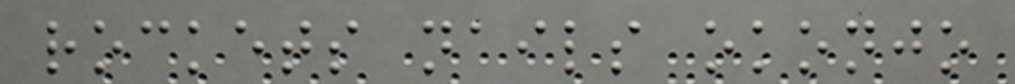rockets nails okonjo
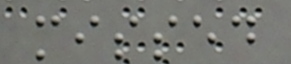missed
